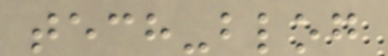tech-blog
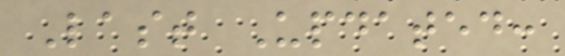Last Updated:
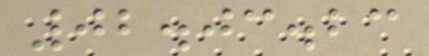02.03.23
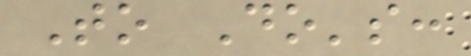To Do's:
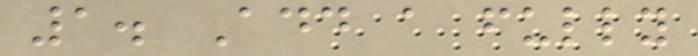1. Add a fully
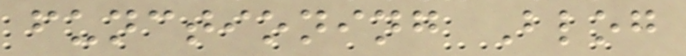functioning Blog
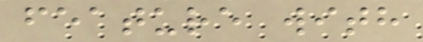feature with
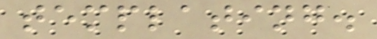templating.
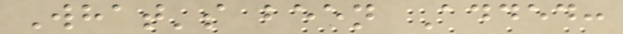What's been Added:
